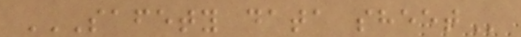SAFETY DATA SHEET
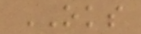OKS
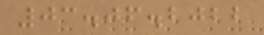03.06.2022
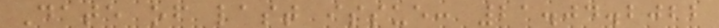Date of last issue: 21.04.2022
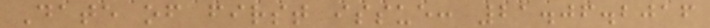Date of first issue: 21.06.2016
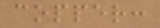copper:
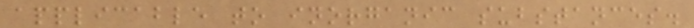applicable to inorganic substances.
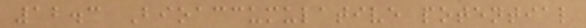12.3 Bioaccumulative potential
